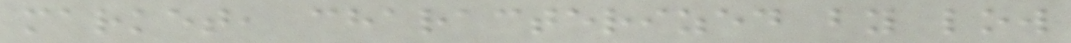market, characterized by low
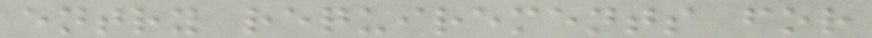entry requirements for
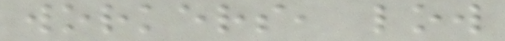workers, low
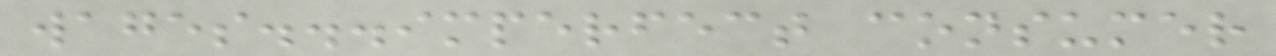wages...imperfect consumer
